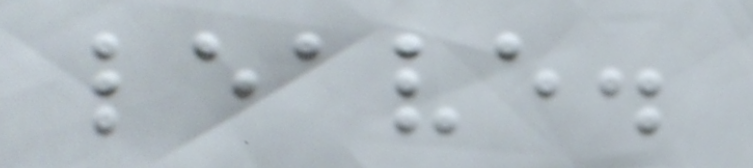leave.
